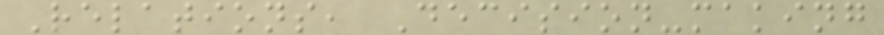Relations, Decision-making
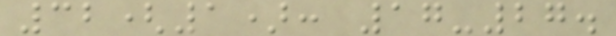32(1): 17-27.
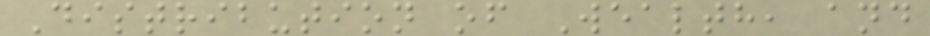Distribution of Wealth, and
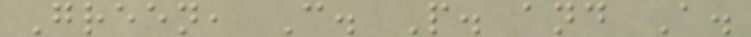Green, C. P. and A.
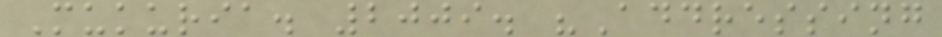Mukuria. 2009. "Addressing
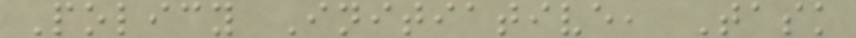Policy Initiative, Task
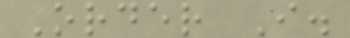Order I.
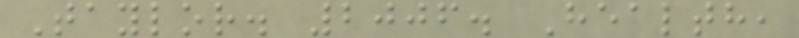Taylor. 2006. Health,
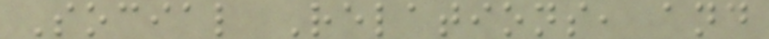Social Relations, and
